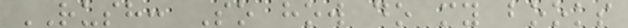RUSH: So how do my books
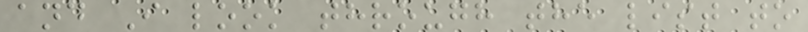and I look through the list to
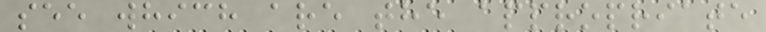see which are the appropriate
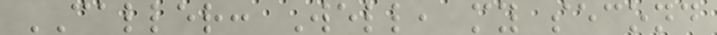CALLER: Well, my second
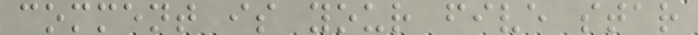comment is your five star
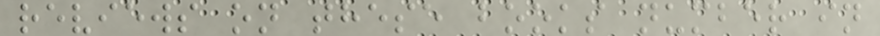reviews on these books number in
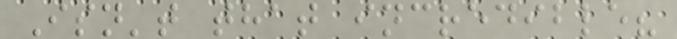Isn't that incredible?
